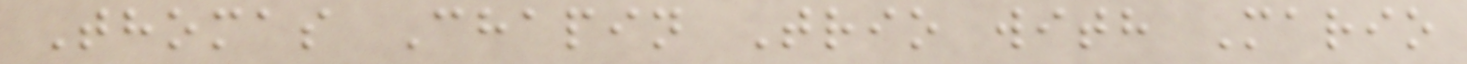Thomas Chapin Trio with Mario
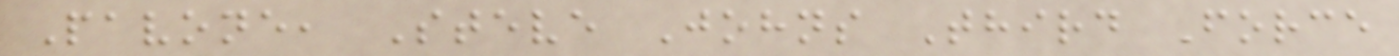Pavone, Steve Johns Third Force
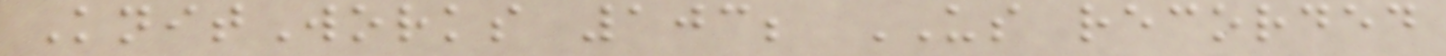KnitWorks 103; US recorded
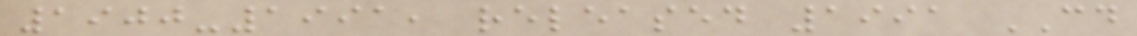1900-1991, released 1991 CD
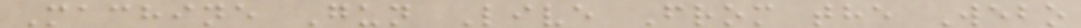Machine Gun Live From the Webo
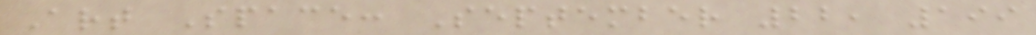Art Space: September 22, 199
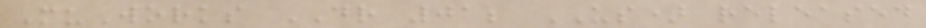MuWorks DR 01; US) released
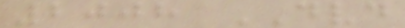2008 DVD
